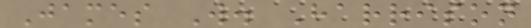James W. Harrison
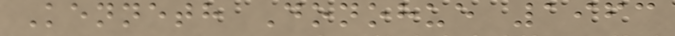Kenneth Donohue 1963
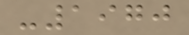-1970
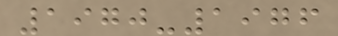1970-1976
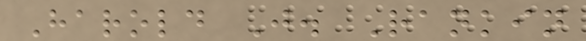Harold J. Rankin
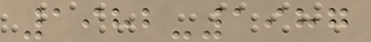1982-1987
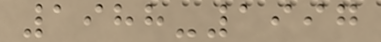1988-1997
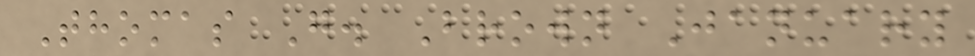Thomas G. Brown January
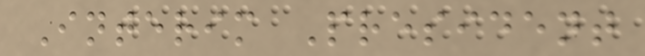Interim President
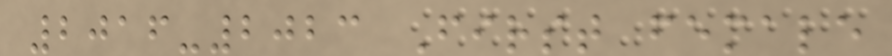2016-2023 First female
